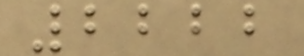2222
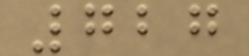727
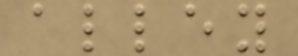alley
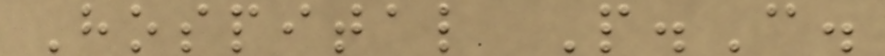Hospital P.C.
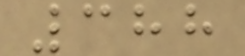388
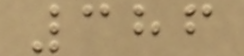386
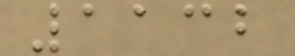1132
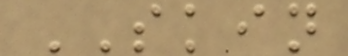SKIN
